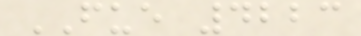FUE 4223
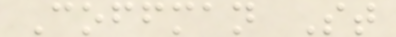Coffman St
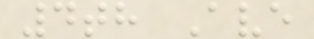4th Ave
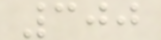300
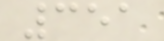351
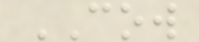COW
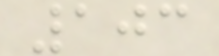103
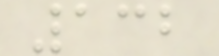132
